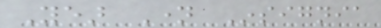Year Name Insignia
